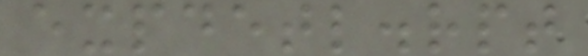expdetl.rpt
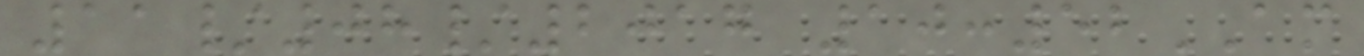11/08/2017 10:52AM
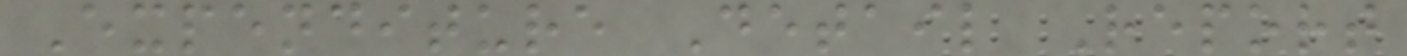Expenditure Detail Report
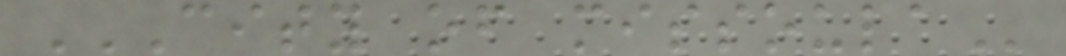CITY OF MISSOULA
